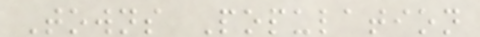Towns Population
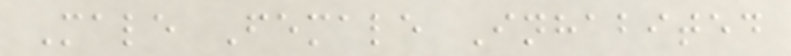Male Female Inhabited
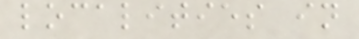localities in
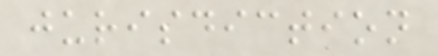jurisdiction
